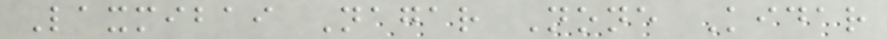Laxmibai Nagar None Kidar
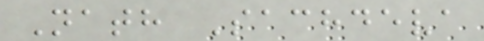Nath Sachdeva
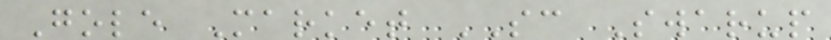Gole Market SC Swarup
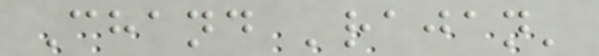Chand 'rajan'
